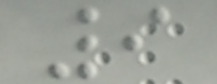9
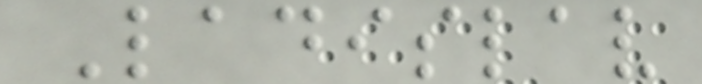Ladislav
